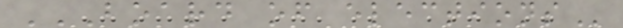BOARD OF ELECTIONS
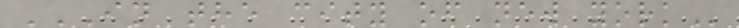IN THE CITY OF NEW YORK
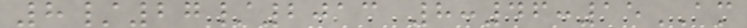8/27/2013 8:46:15AM
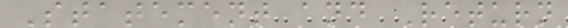Statement and Return
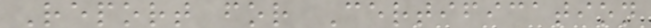Report for Certification
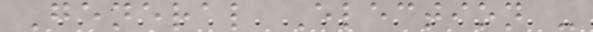General Election -
